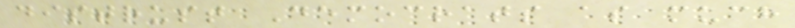distrust Democrats as much
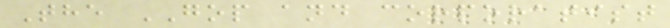The GOP and corporatist
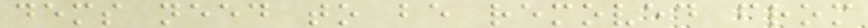dems need to be removed from
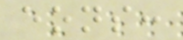eons:
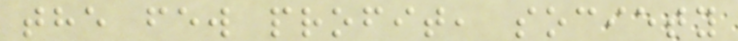the few profit, society
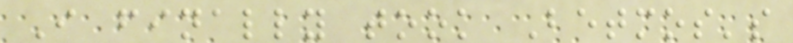I finally took Betmos's
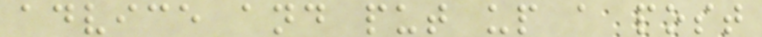advice and put up a post
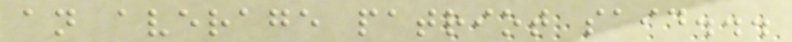an average patriot said...
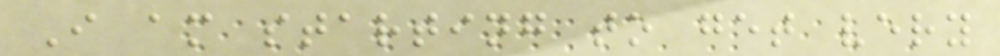I am starting to get very
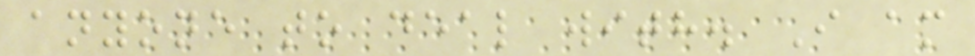anyone to deal with. I am
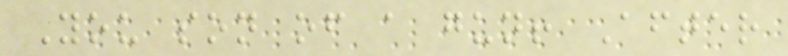You son of a gun! After
